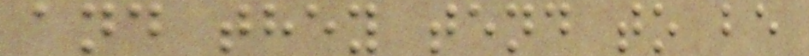and they tend to be
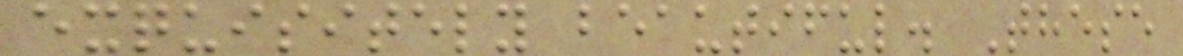exquisitely beautiful. These
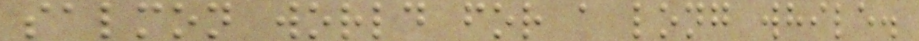salmon world for a long while.
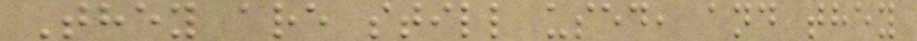They are still used, and they
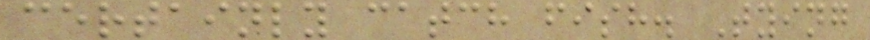certainly catch fish. Tying
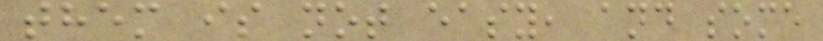them is not easy, and some
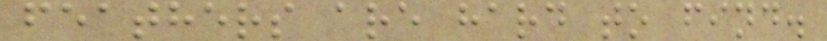feathers are hard to find.
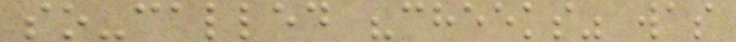so-called "cheeks" was
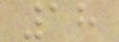18
